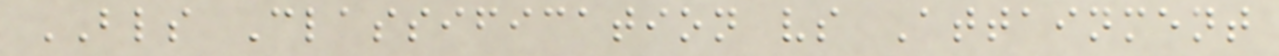BLS Classification vs Attainment
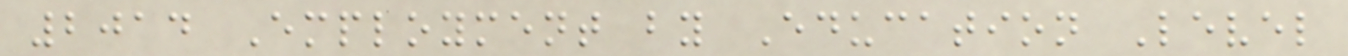2014 Employment by Education Level
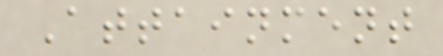Attainment
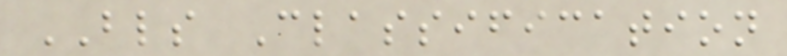BLS Classification
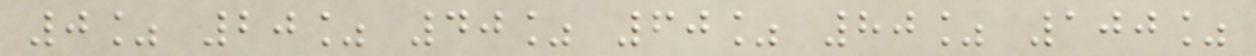0% 20% 40% 60% 80% 100%
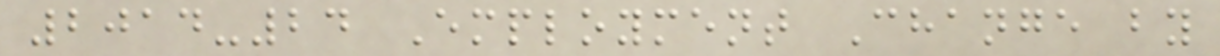2014-24 Employment Change by
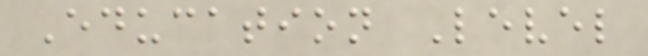Education Level
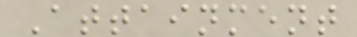Attainment
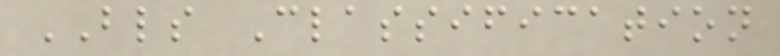BLS Classification
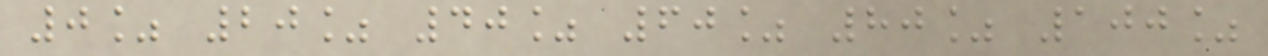0% 20% 40% 60% 80% 100%
